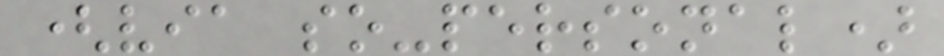(via so-personal)
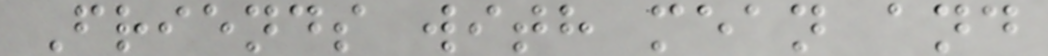Friends with mean and
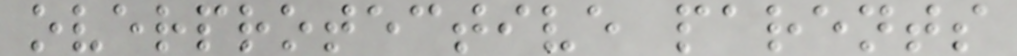overprotective parents
